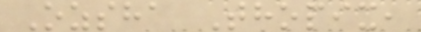Ozsha Thopix,
